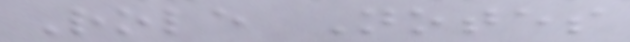Role Notes
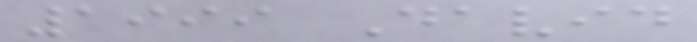1999 David
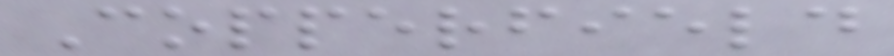Copperfield
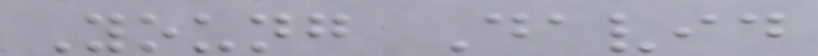Young David
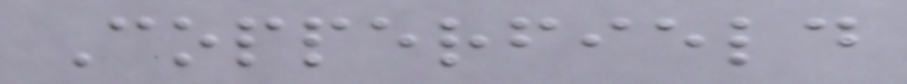Copperfield
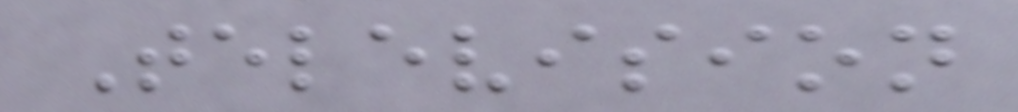Television
